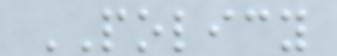POLICY
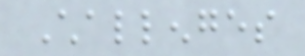Challenges
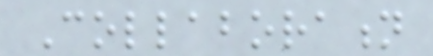Collaboration
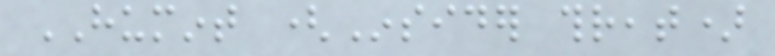HUMINT (Insider threat)
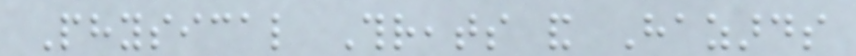Physical Threats and Hazards
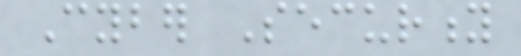Cyber Security
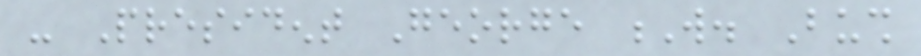- President George W. Bush
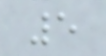5
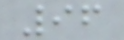96
